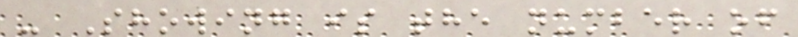- Showing is the number of
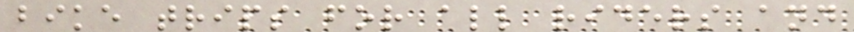bike trips for all riders and
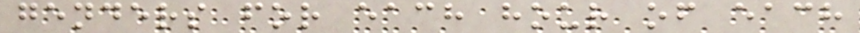genders for each hour of each
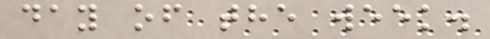day of the week.
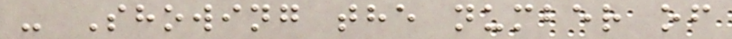- Showing the number of
